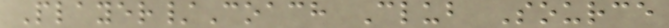Player/Coach Club Source
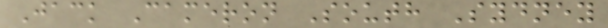Jack Cameron South Sydney
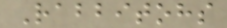Rabbitohs
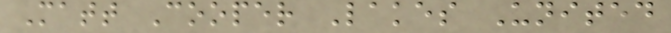Matt Cooper Lakes United
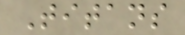Titans
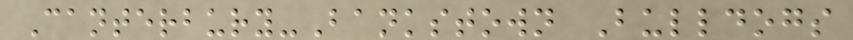Canterbury-Bankstown Bulldogs
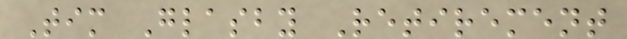Tim Glasby Retirement
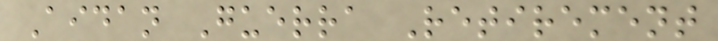Aidan Guerra Retirement
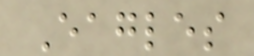Eagles
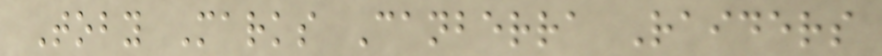Toby Marks Canberra Raiders
